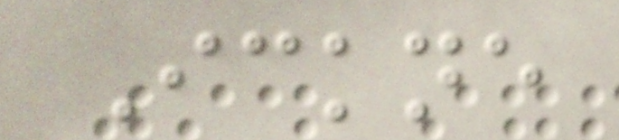Ickne
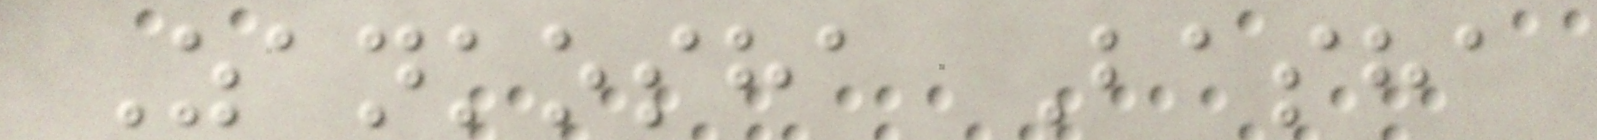Zankosha Basha
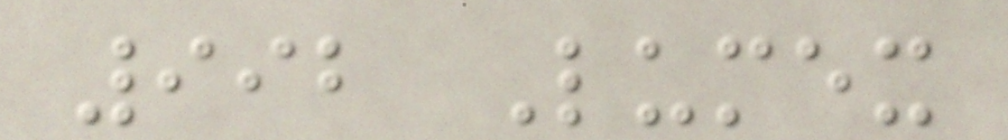992 Lumex
